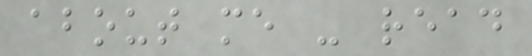about me - read
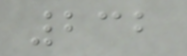232
